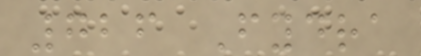726 Fydra
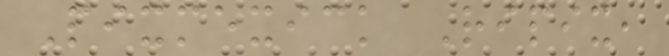Pixmexick Ripix,
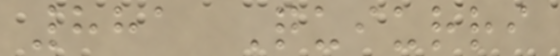881 Quiurri
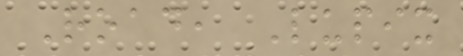Road, Lupix
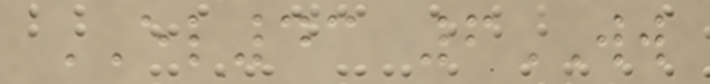EL43 6WW
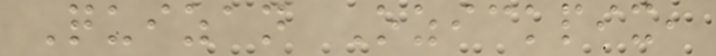Quizan Ozickpix,
